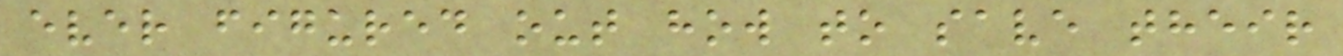ever figured out how to save their
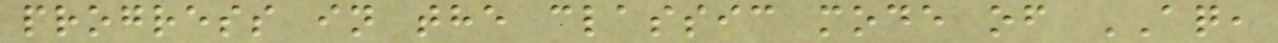progress in the classic mode of AQ,
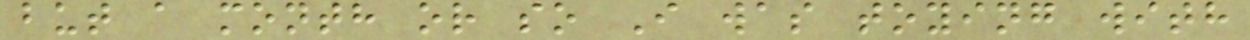but a month or so I was toying with
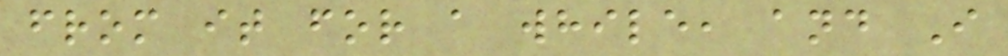from it for a while, and I
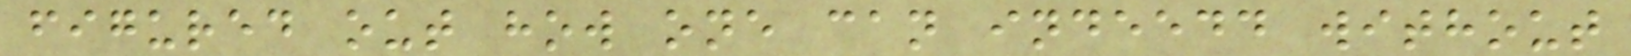figured out how one can indeedd without
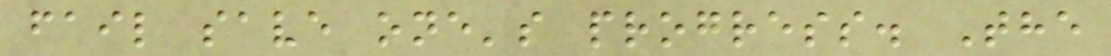fail save one's progress. The
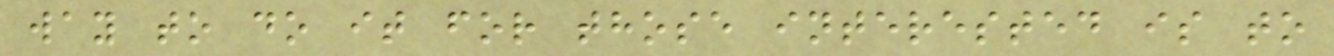way to do it for those interested is to
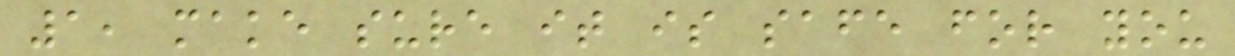1, make sure it is safe for you
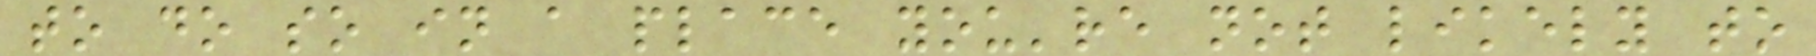to do so in a place you're not likely to
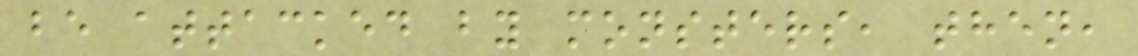be attacked by monsters, then,
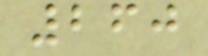260
